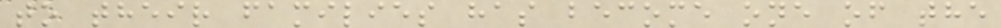to their families has become one of the
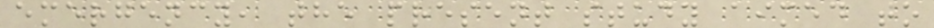emergency, the present study aimed to
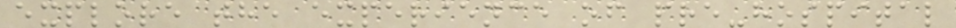explore the experience of pre-hospital
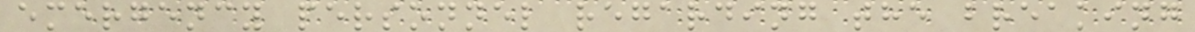emergency personnel regarding the breaking
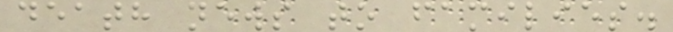death news to families.
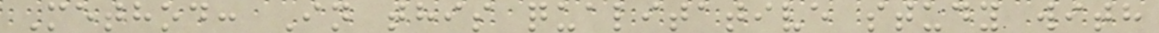Method: In this qualitative study with
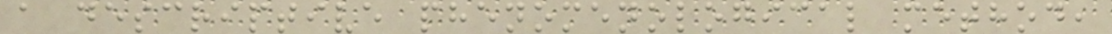a descriptive phenomenological method,
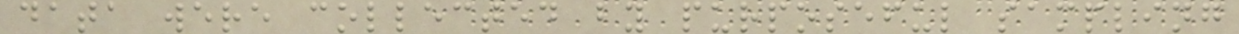data were collected by purposeful sampling
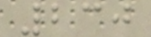230
